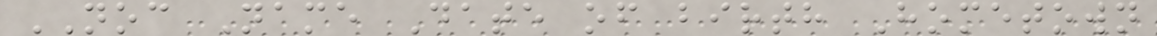NOC Name Date of birth Hometown
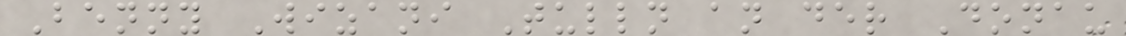Benny Wizani Tulln an der Donau
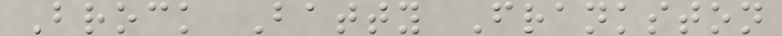Brock Batty Frankston
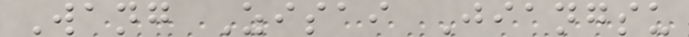Wang Zisai Jiangsu
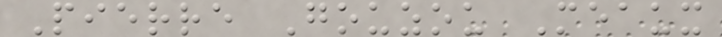Pierre Gouzou Meaux
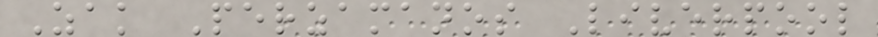Zak Perzamanos Liverpool
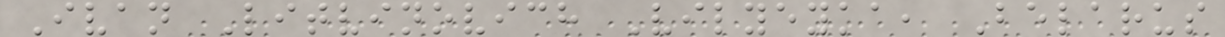Ivan Litvinovich Vilyeyka, Belarus
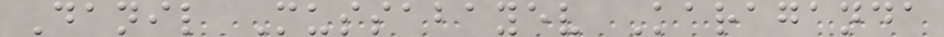Danil Mussabayev Karaganda
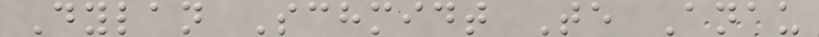Dylan Schmidt Te Anau
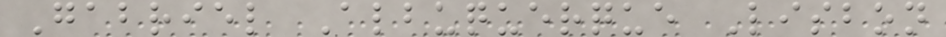Gabriel Albuquerque Lisbon
